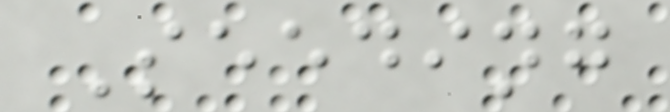Seeding
